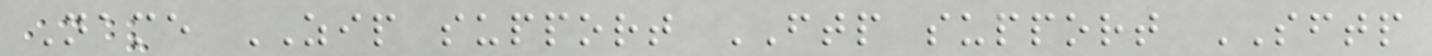Name ZIP support FTP support SFTP
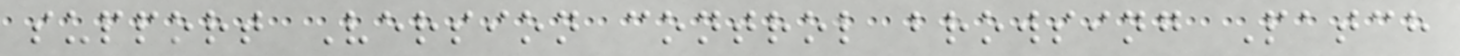support Version control browsing Patch
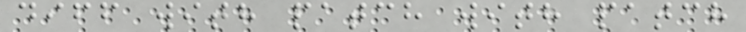diff with patch with patch
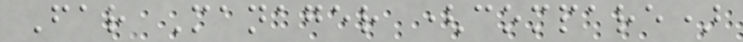Far Manager (compare)
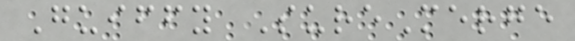Guiffy SureMerge
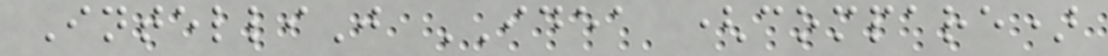IntelliJ IDEA (compare)
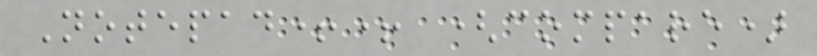Notepad++ (compare)
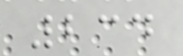234
